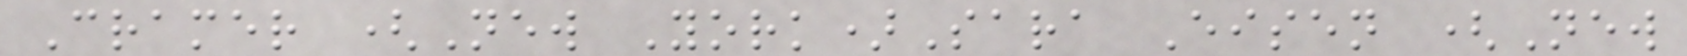Cramer (New York)Sara Eisen (New
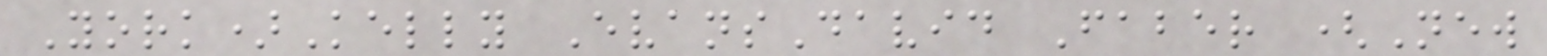York)Kelly EvansDavid Faber (New
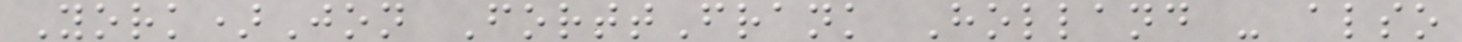York)Jon ForttFrank Holland - also
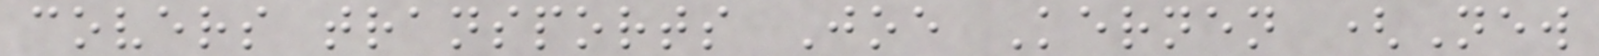covers transports Joe Kernen (New
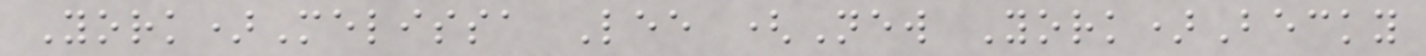York)Melissa Lee (New York)Becky
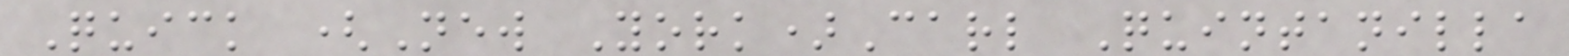Quick (New York)Carl Quintanilla
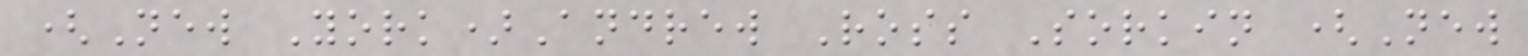(New York)Andrew Ross Sorkin (New
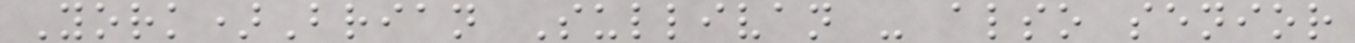York)Brian Sullivan - also senior
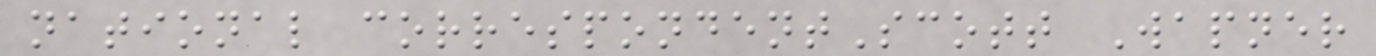national correspondentScott Wapner
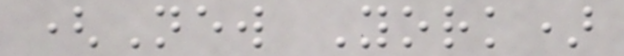(New York)
